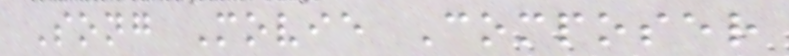Song Movie Composer
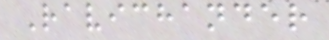Ravichander
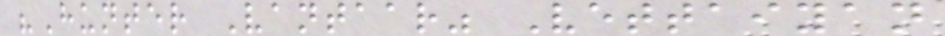"Hunter Vantaar" Vettaiyan
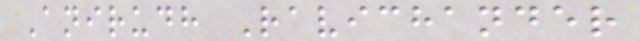Anirudh Ravichander
